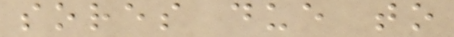sores due to
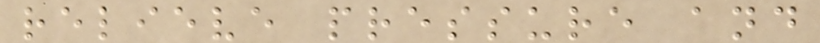relieve pressure and
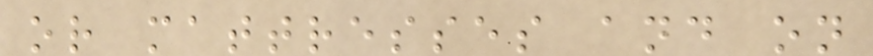or mattresses and on
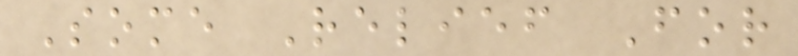Some Relief For
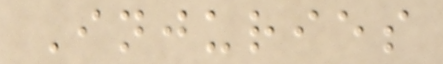Injuries
